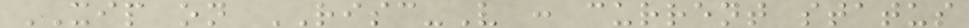XIP on RISC-V : current status
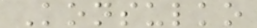Konsulko
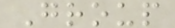Group
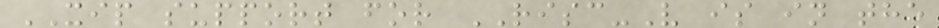XIP support for RISC-V is in the
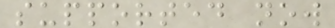supported now
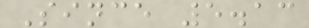Since 5.13
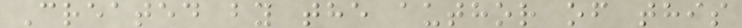Created by the author of this
